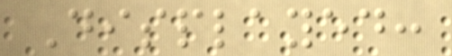Displayed:
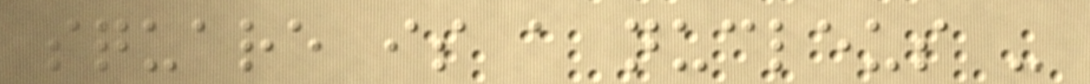square is a nucleus -
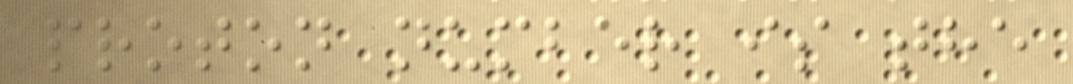proton number is the
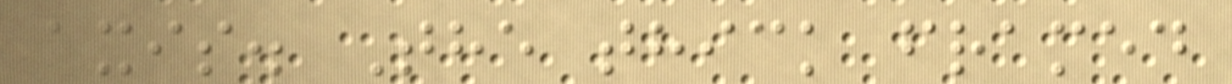axis. The thick framed
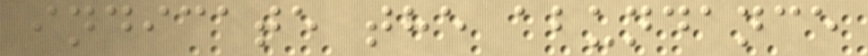indicate the abundance
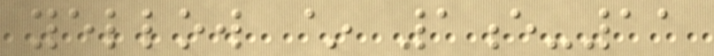yellow ~ 1e-11
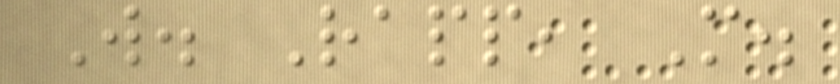W. Rapp, M.
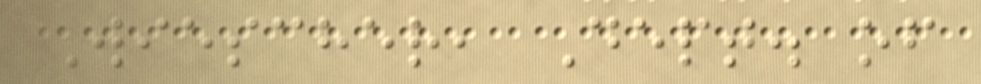Wiescher, Dept. of
